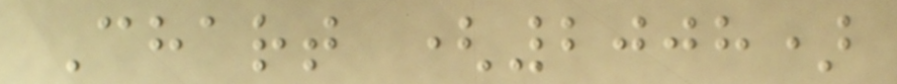Chart (2008)
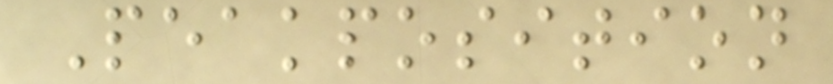Peakposition
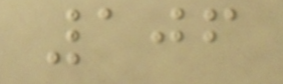106
